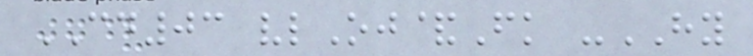CD03 vlOj&Fk -HY
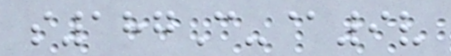s187C-@9v
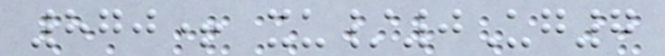870+ xu/0Ug7
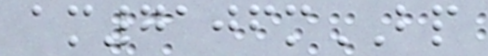am7106mBP
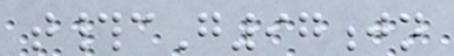t#cG97jn
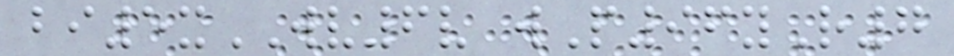bi5xWV6v wP96yR7
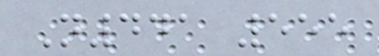N441 555
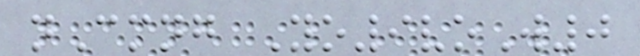nCmng Yo9voW0
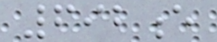692e
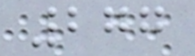277
